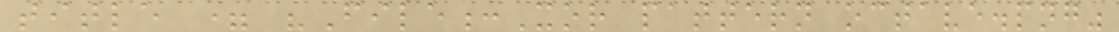title = "File:Xor pattern octave.png"
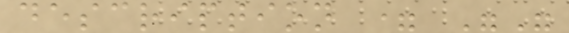description = ""
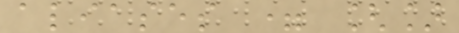aliases = []
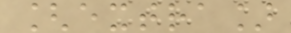[extra]
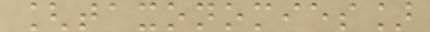[taxonomies]
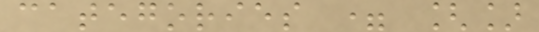categories = []
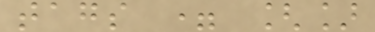tags = []
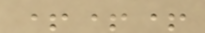+++
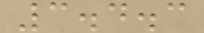3.4.3
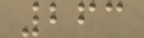263
